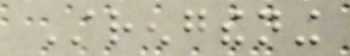Strengthening
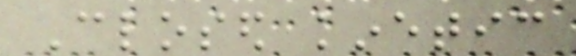Closed kinetic
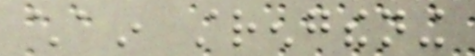chain strengthening
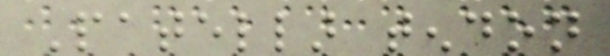Patellar tendon
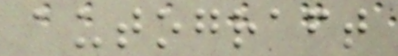autograft
